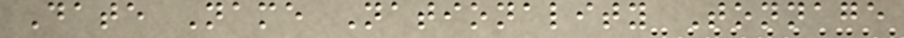Date Name Nationality Tonnage
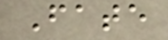Fate
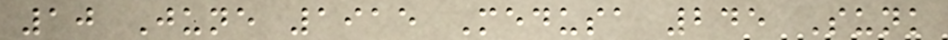10 June 1915 Medusa 245 Sunk
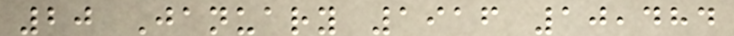20 January 1916 10,484
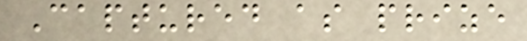Captured as prize
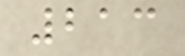213
